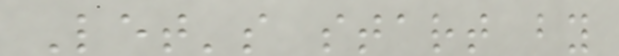Let's start by
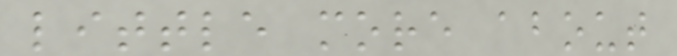little more about
